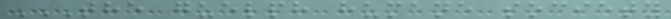THE GUELPH HUMANE SOCIETY
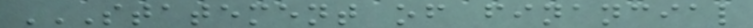STATEMENT OF FINANCIAL
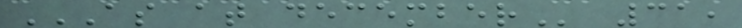AS AT DECEMBER 31,
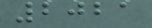2021
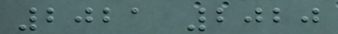2021 2020
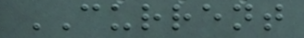CURRENT
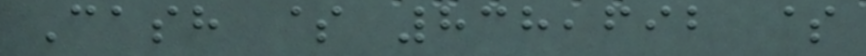Cash $ 838,692 $
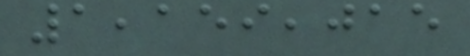1,159,015
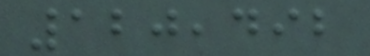120,492
